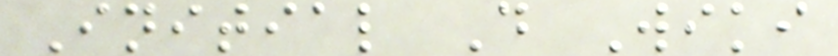Initial D Wiki
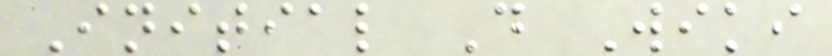Initial D Wiki
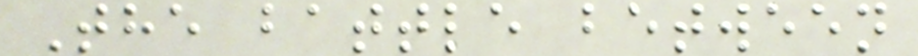The battle between
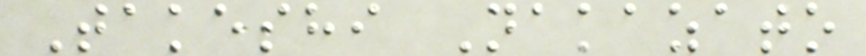Takeshi Nakazato
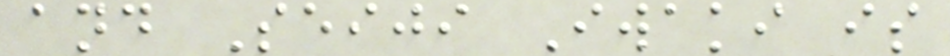and Seiji Iwaki is
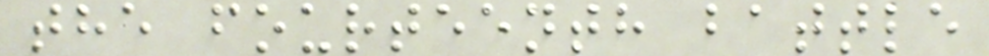the fourteenth battle
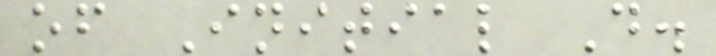of Initial D.
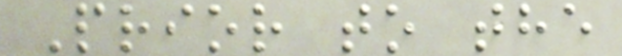Prior to the
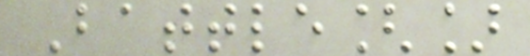Battle[]
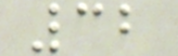32
